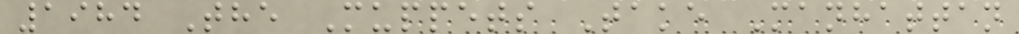1984 The Muppets Take Manhattan
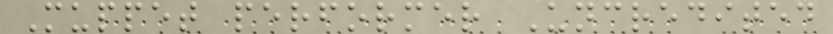Muppet performer Uncredited
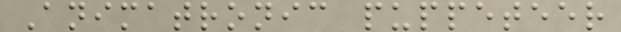Animatronic puppeteer
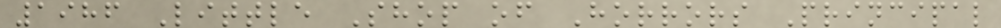1986 Little Shop of Horrors Principal
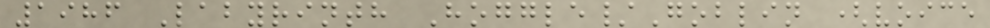1986 Labyrinth Hoggle/Goblin (voice
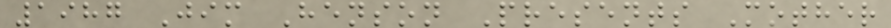1987 Jim Henson Presents Mother
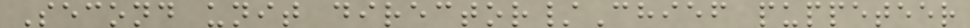Second unit director/Chief puppeteer
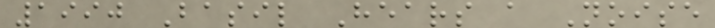1990 Basil Hears a Noise
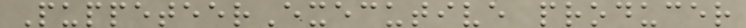PuppeteerExecutive producer
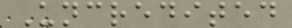Uncredited
